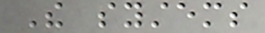The systems
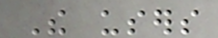The users
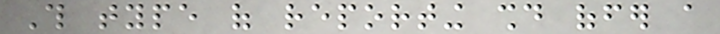This type of reporting should offer a
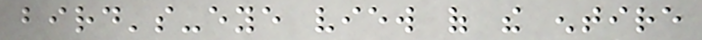bird's-eye view of the entire
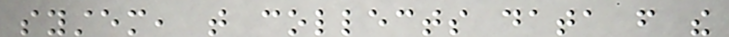system, that collects data from the
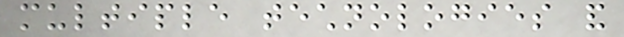multiple technologies and
